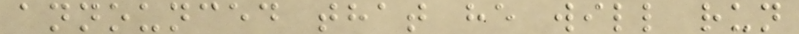announced that he will run
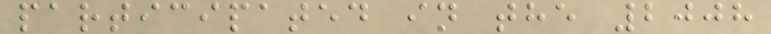participated in the 2008
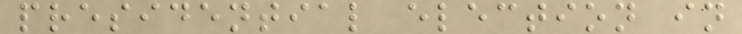presidential election in
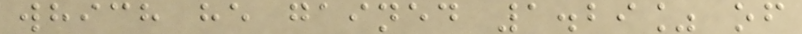which he gained 1.29% of
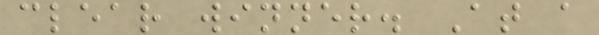clear winner. At a
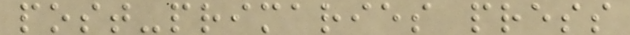post-primaries press
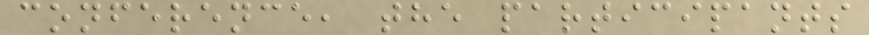conference, the participants
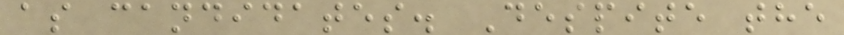as candidates. Despite the
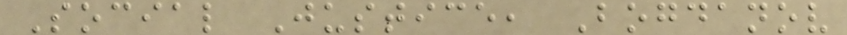Social Justice, Bogdanov
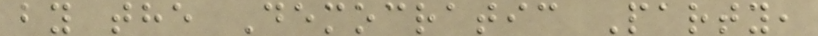by the Democratic Party,
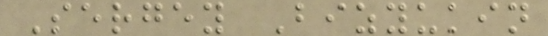Sergey Bizyukin
